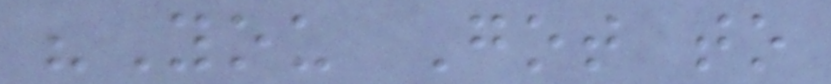"You Got to
